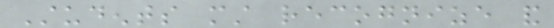Students must recognize and
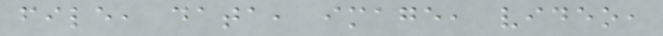file, data, image, video,
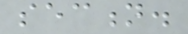section.
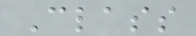Class
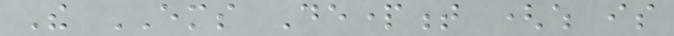The EMS Department (which is
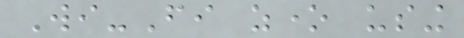Wi-Fi zone using
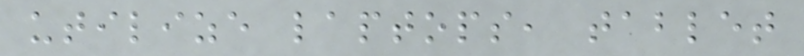utilize laptops, tablet
